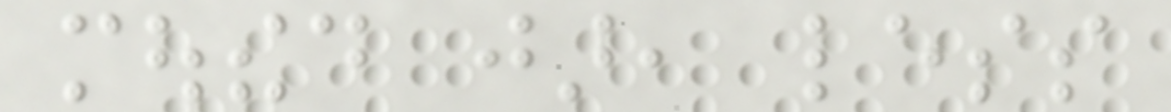mouthed jar, less
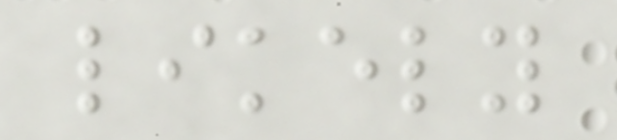likely
